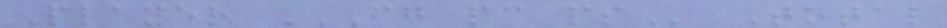Player FG PC PS Total
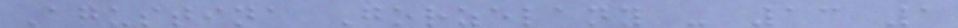Agustina Gorzelany - 13 1
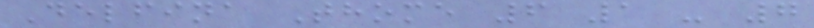Delfina Thome 6 1 - 7
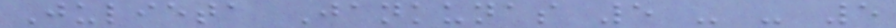Julieta Jankunas 5 - - 5
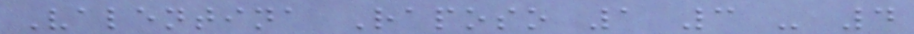Valentina Raposo 1 3 - 4
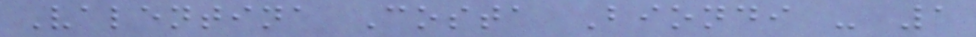Valentina Costa Biondi - 1
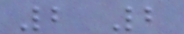2 2
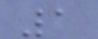1
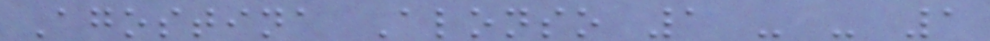Agostina Alonso 1 - - 1
